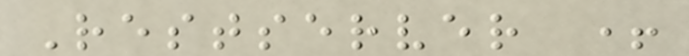Restserver +
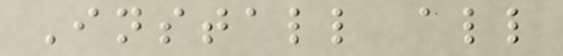Install all
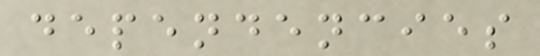dependencies
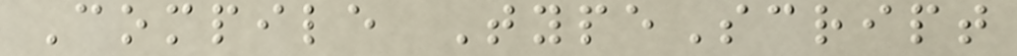Compile TypeScript
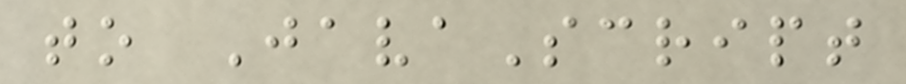to JavaScript
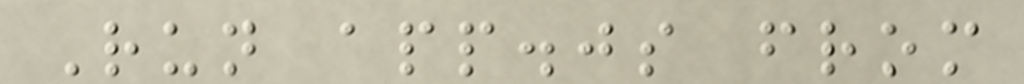Run app.js from
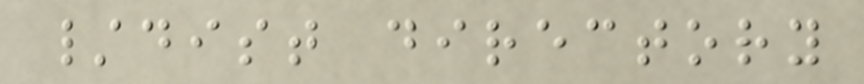/dist directory
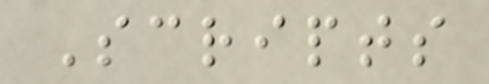Scripts
